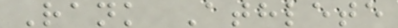Rank Athlete
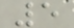5
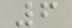6
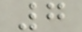7
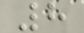8
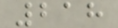218
